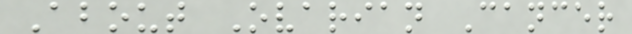About Ovarian Cancer
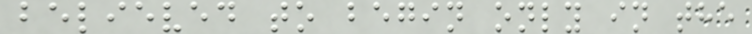believed to begin only in the
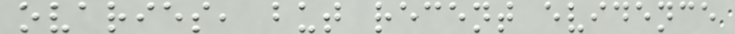ovaries, but recent evidence
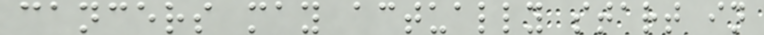cancers may actually start in
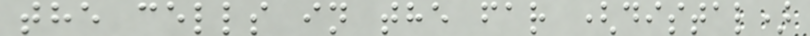the cells in the far (distal)
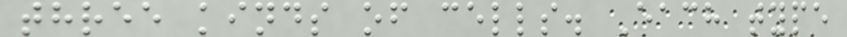three kinds of cells. Each type
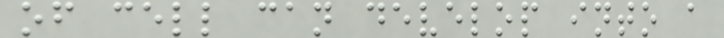of cell can develop into a
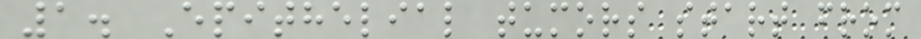1. Epithelial tumors start from
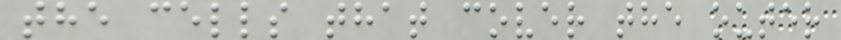the cells that cover the outer
